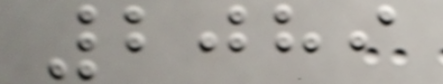2089
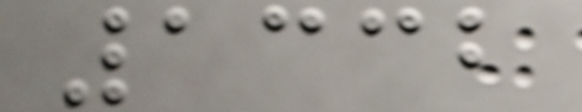1332
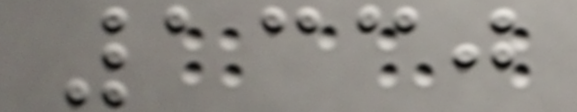1330
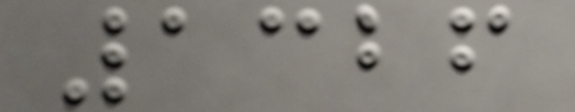1326
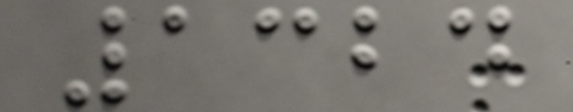1324
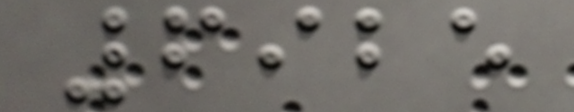6925
